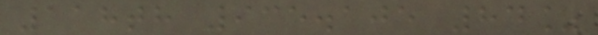118th 935.105 84%
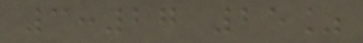3:27 25%
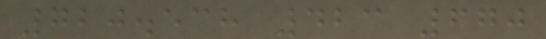720.538 423 670
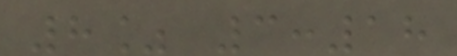8% 3:18
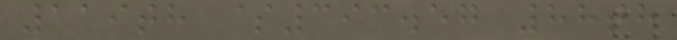119th $393.57 88th
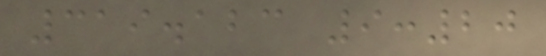319.123 9:20
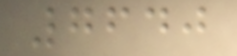7640
